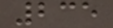235
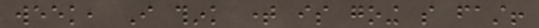week, I think time is going so fast!
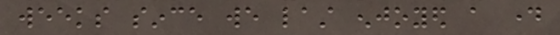weeks since we last enjoyed a day
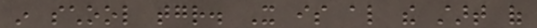in school together. It is also the start of
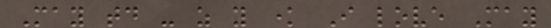May today - as you know I love May
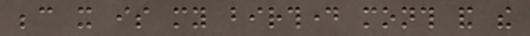because it is my birthday month and the
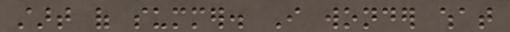start of summer. I wonder what
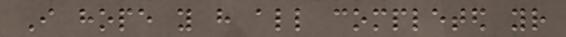I hope you have all completed your
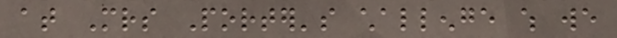at Mrs Porter's challenge which we
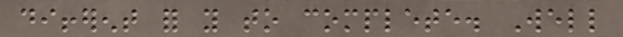different for you to complete. Well
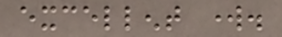excellent work.
